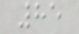85
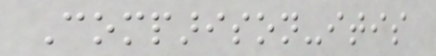Comparison-itis
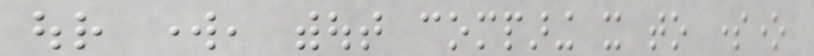our work, without comparing it to someone
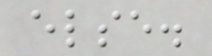else.
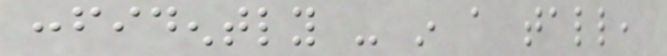confidently - in a tall,
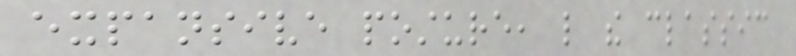expansive posture, like the classic
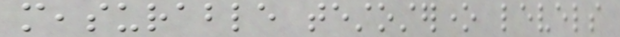measurable testosterone levels
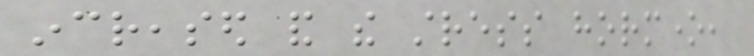increased and the stress hormone,
